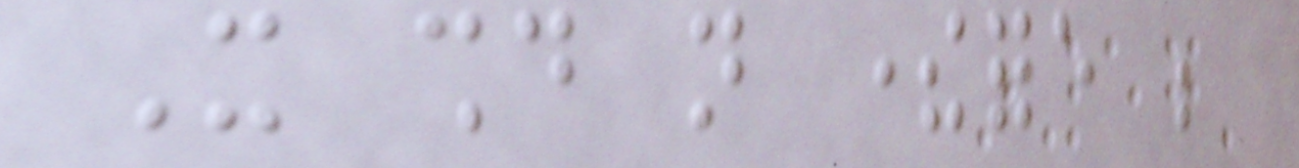It should not therefore be
